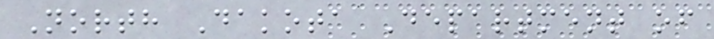North Dakota Department of
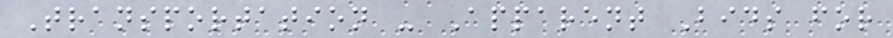Transportation - Apparent Bids for
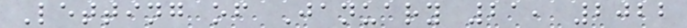Letting of January 21, 2022
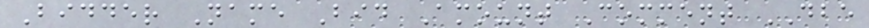Bidder Name Bid Amount Comment DBE
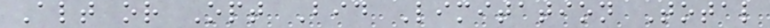Alt or Opt Bid Limitation Total
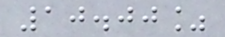10.00%
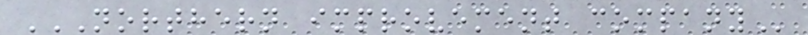NORTHERN IMPROVEMENT COMPANY
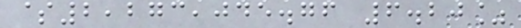$2,273,045.76 6.20%
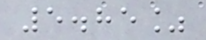5.85%
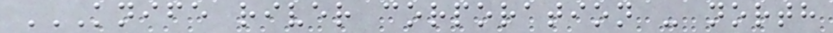KNIFE RIVER CORPORATION - NORTH
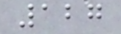127
